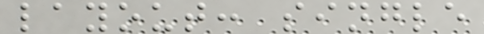layout: single
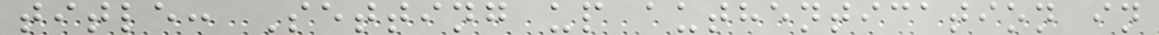title: Setting up authentication in
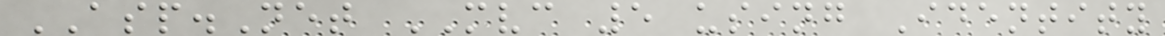ASP.Net MVC 5 using Identity
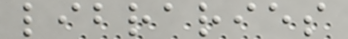libraries
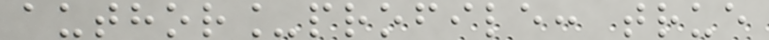author_profile: true
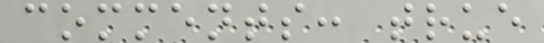comments: true
